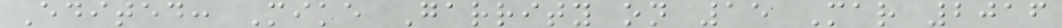Edited: Mike Garrity on 15 Mar 2016
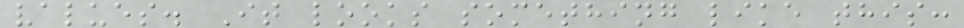values. It looks something like this:
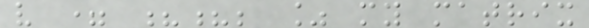v = ??; % my matrix
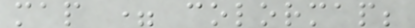map = colormap;
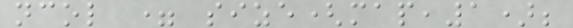ncol = size(map,1);
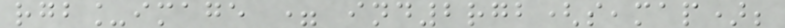rgb_image = ind2rgb(s,map);
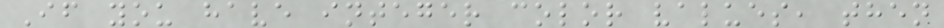If you have integer color values, then
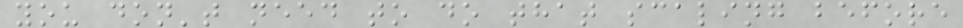you don't need to do that scaling before
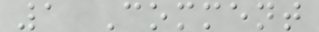1 Comment
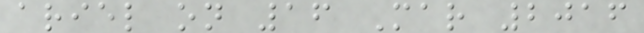ariel on 16 Mar 2016
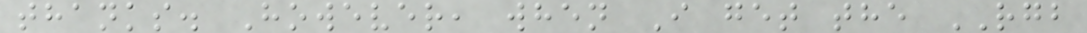thanks. However, when I get the RGB
